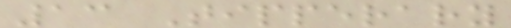13 Tipperary
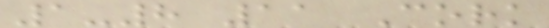1-8 11 Cork
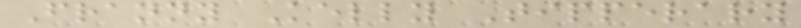Franny Kelly Tipperary
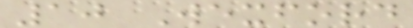10 Wexford
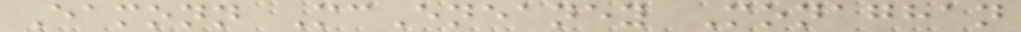Eamonn McEneaney Monaghan
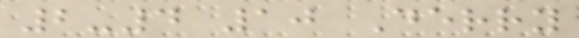2-4 10 Derry
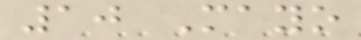10 Mayo
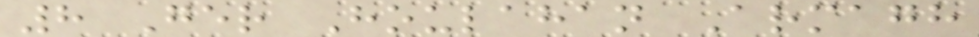8 Ger Houlahan Armagh
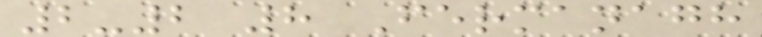2-2 8 Fermanagh
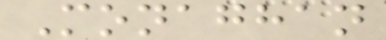Monaghan
